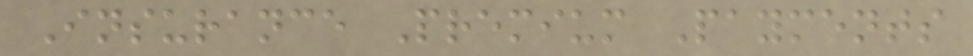Insurance Premium Payments
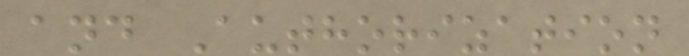and Authorization
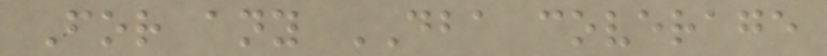For any DBA coverage
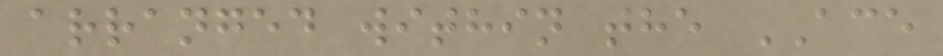arranged within the ACE
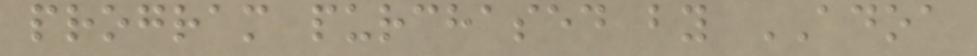program purchased by ADOA
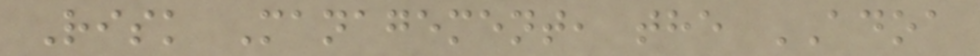Risk Management, the ADOA
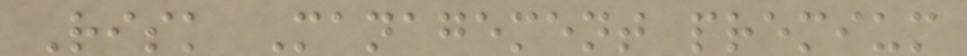Risk Management premium
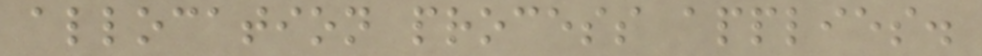allocation process applies.
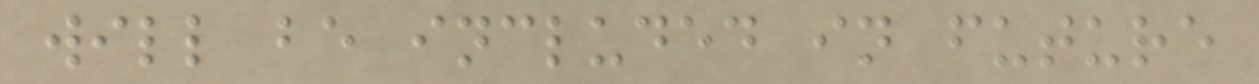will be included in future
